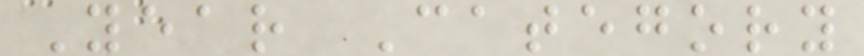Year Category
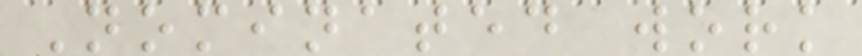Nominated work
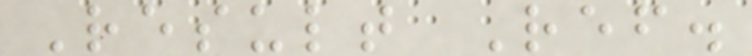Result Ref.
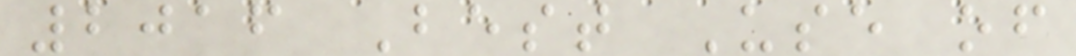2016 Best Use of
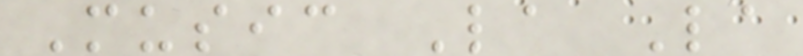Music La La
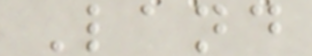Land
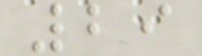29
